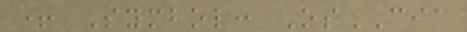+ Symbol: OsCIA
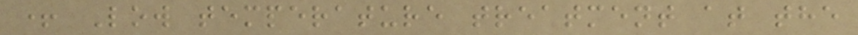+ Low temperature treatment at the
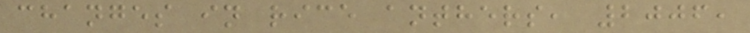changes in rice anthers, 2006,
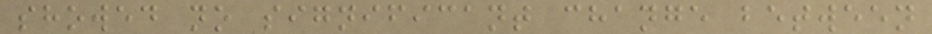showed no significant change between
